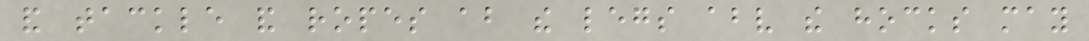and tackle and ropes about the legs above the hocks may
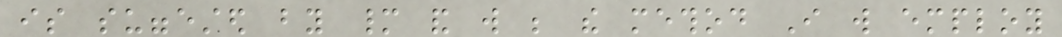is suggested by many and will be the method I will employ
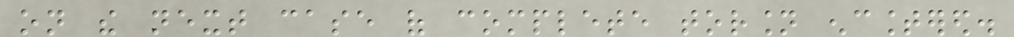on the next case of complete torsion encountered.
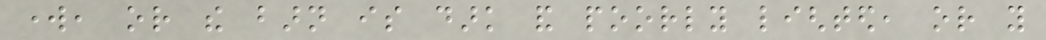work, or the barn is dark and poorly lighted, or you
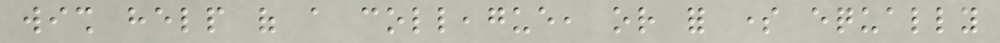wish help of a colleague, or for some equally
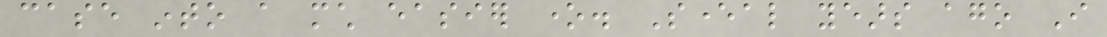case into a much easier one. Several years ago I
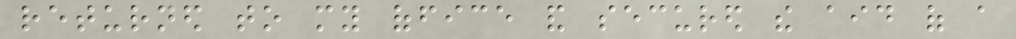returned to my office and secured the aid of a
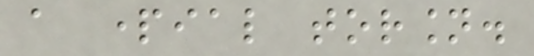a partial torsion.
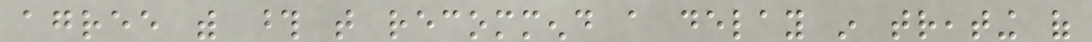agree with those that recommend a delay in treating of
